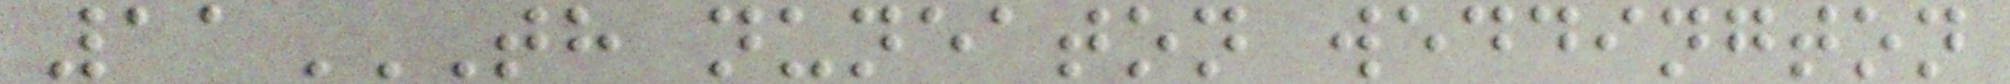11TH NUNEATON WEDDINGTON
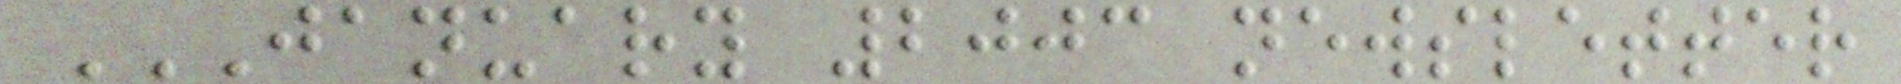JANUARY 2003 NEWSLETTER
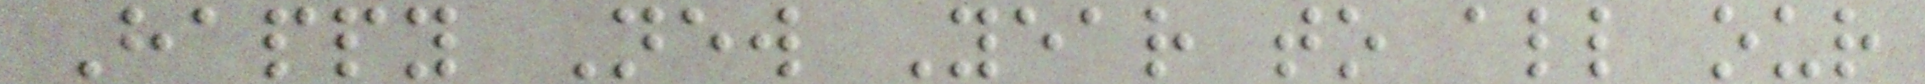Happy New Year to all our
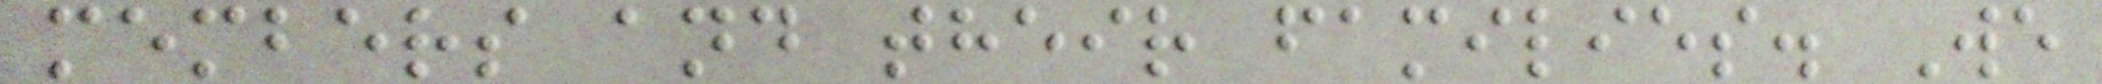members and their families. We
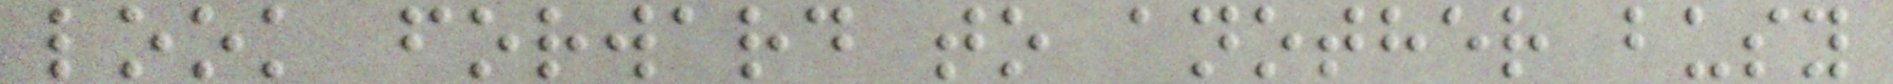look forward to another busy
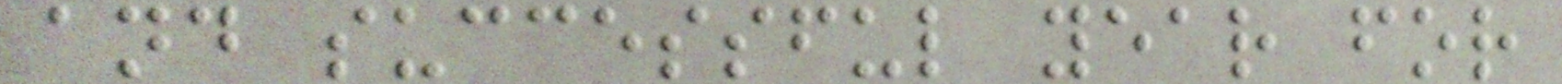and successful year for
